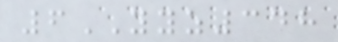6YYZ348
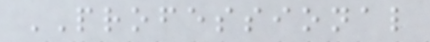PROFESSIONAL
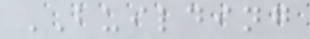BUILDING
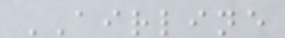AIRLINE
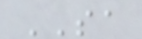SA
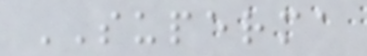SUPERMA
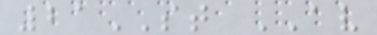21ST AV
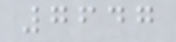7647
